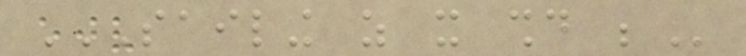SAILING AS IT SHOULD BE
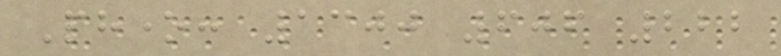Phone: 1300 606 222
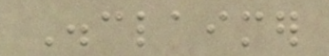Disclaimer
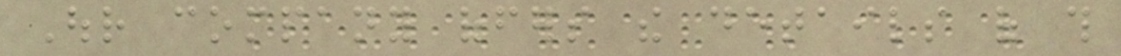Our company offers the details of this
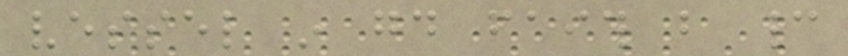vessel in good faith but cannot
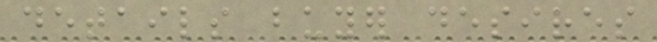details buyer desires
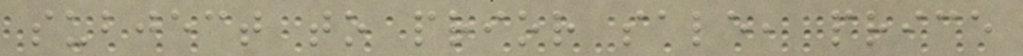subject to prior sale, price
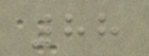88
